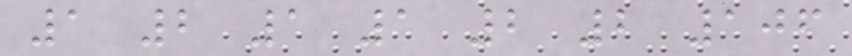1 2 1 1 2 2 106
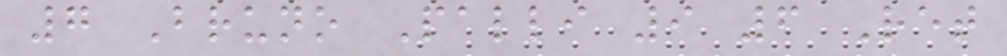7 Bruno Palli 9 6 Ret
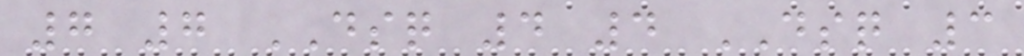7 7 DSQ 4 4 DSQ 3
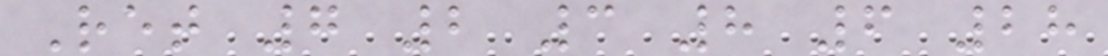Ret 7 2 3 8 6 28
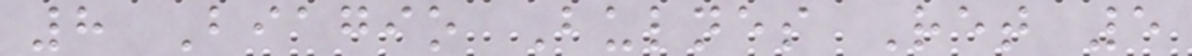8 Biagio Bulnes Ret 5
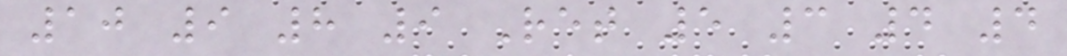10 9 8 9 Ret 5 3 4 4
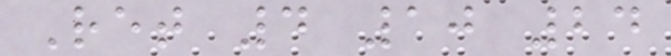Ret 4 10 24
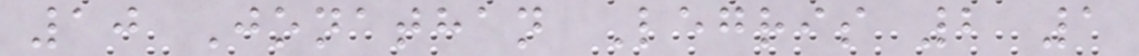10 Jonathan Legris 2 1
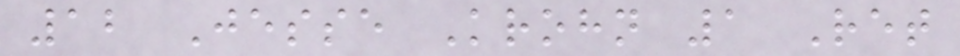12 Jesse Krohn 1 Ret
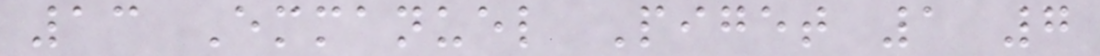13 Emmanuel Piget 1 7
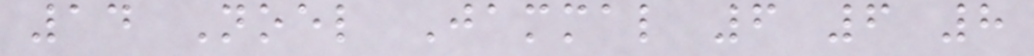14 Noel Jammal 6 6 8
